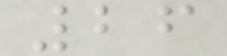26
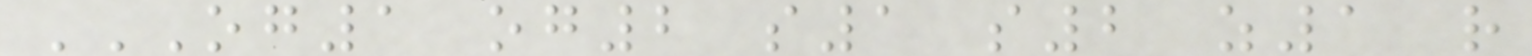OG1 OG2 S1 S2 Z1 R
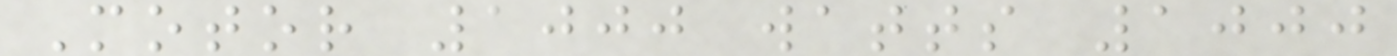Motor 1000 watts 1000
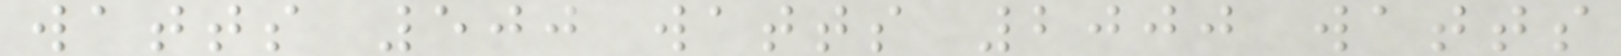watts 500 watts 2000 watts
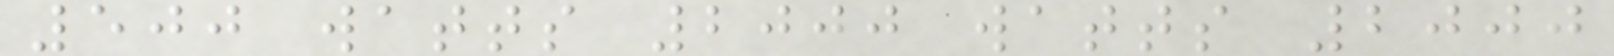500 watts 2000 watts 2000
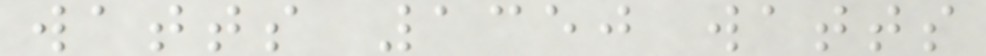watts 1350 watts
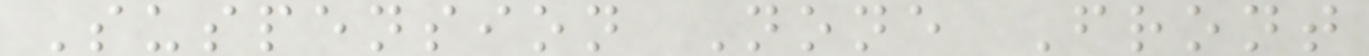Suspension None Front
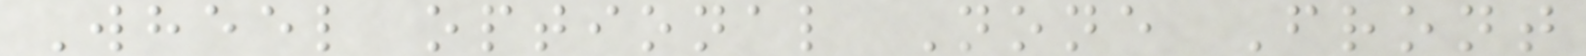Wheel optional None Front
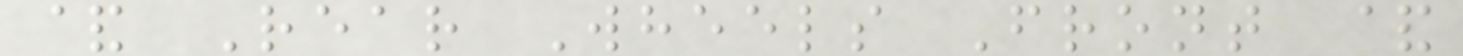& Rear Wheels Front &
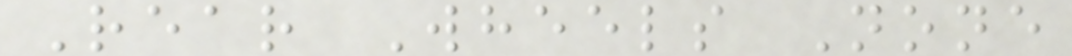Rear Wheels None
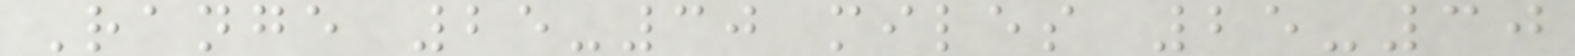Range 25-30 miles 25-30
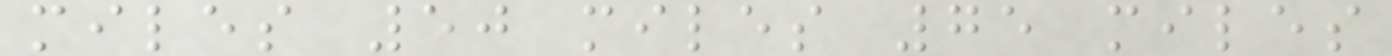miles 50 miles 75 miles
